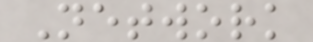Network
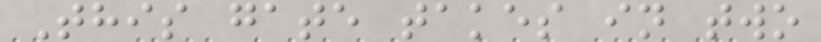This gate takes in two
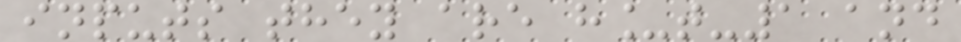inputs they are h_t-1 and
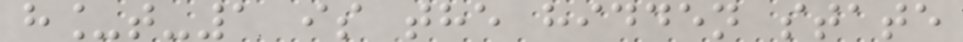h_t-1 is the hidden state
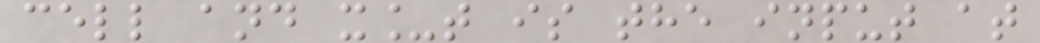cell and x_t is the input at
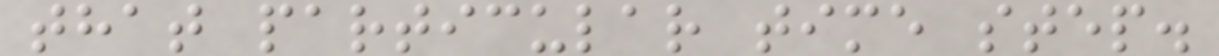that particular time step.
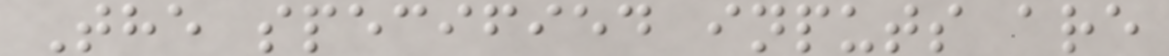The specified inputs are
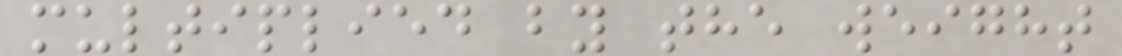multiplied by the weight
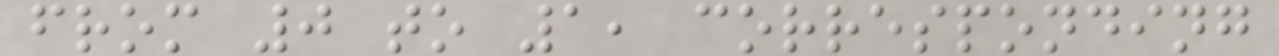from 0 to 1, corresponding
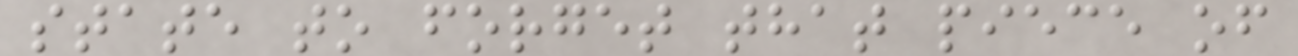state to forget that piece of
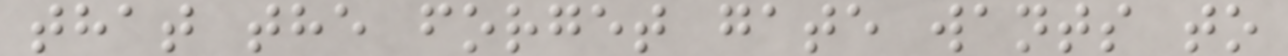that the forget gate wants to
